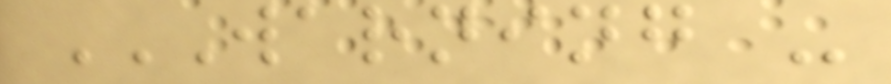WARNING -
